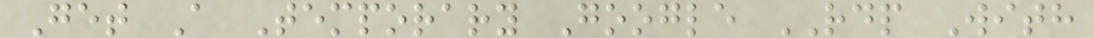Get A Temporary Google RDP With
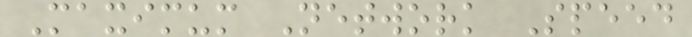Maximum Network Speed
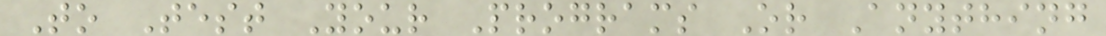To Test Your Programs Or Anything
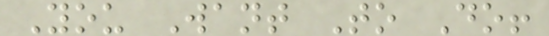You Want To Do!
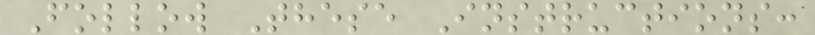Follow These Instructions:
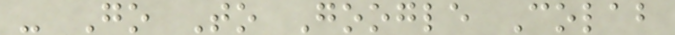- Go To Google Colab
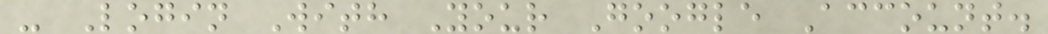- Login With Your Google Account.
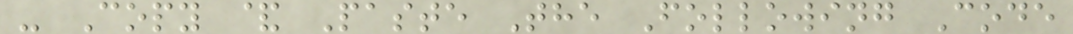- Copy & Paste The Following Code
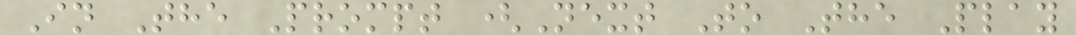In The Prompt (Next To The Play
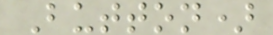Button)
